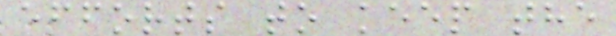efforts to keep the
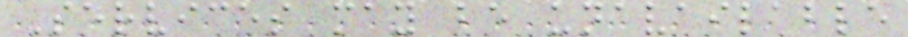Services may be unavailable
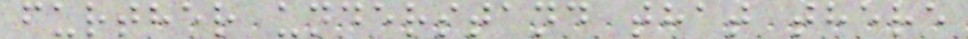further understand that there
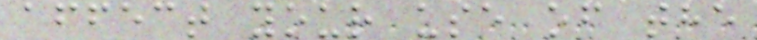affect your use of the
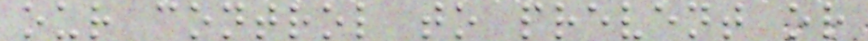our control to prevent or
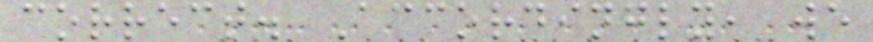correct. Accordingly, we
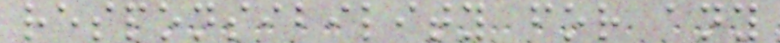responsibility for any
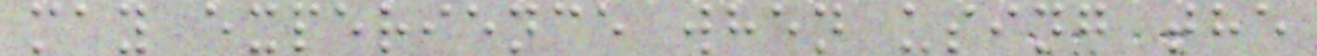may experience when using the
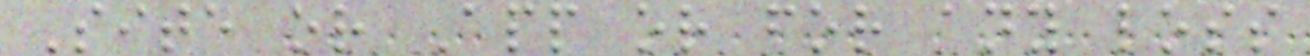Site or App or for any loss
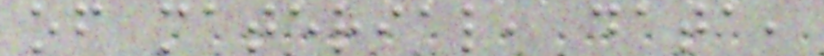of material, data,
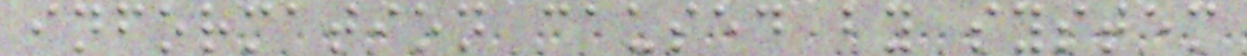information caused by system
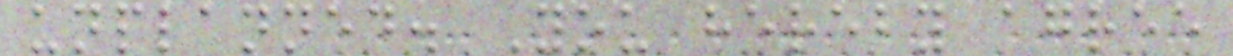unplanned. You hereby agree
